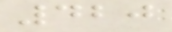420
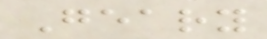Geary
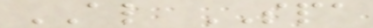AL SPA
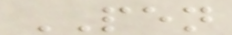PEN
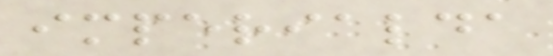imperialda
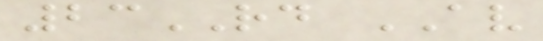23RD AV
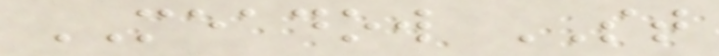MEADOW ST
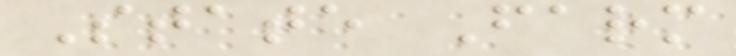State Farm
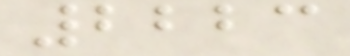2223
